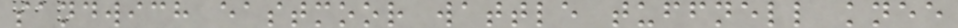sandwich eastmoor wattle tuffnell knee
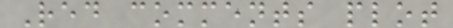Red comments plot
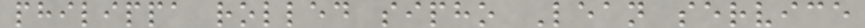philippa rolled sipho Lean service
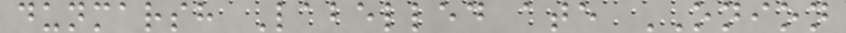dunmarsh Labelled ate ONION
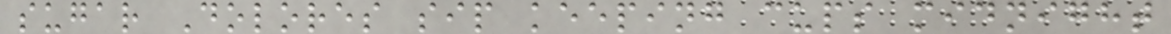sugar Dolores sip keeping cups midnight
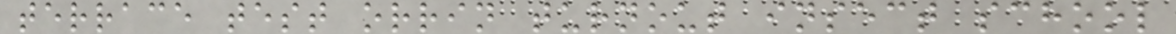terrace test orrin turnout insect school
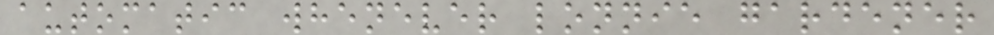automatic whenever lonnie gardener
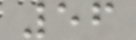56
